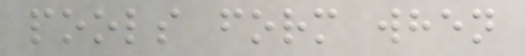pools form when
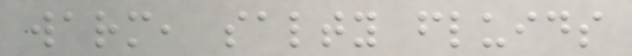warm, salty fluids
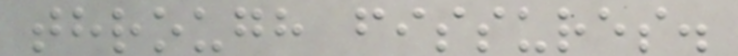through fissures.
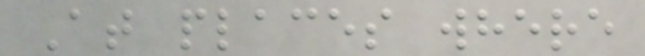At places where
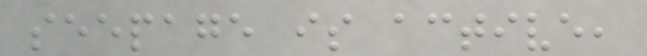seepage is active,
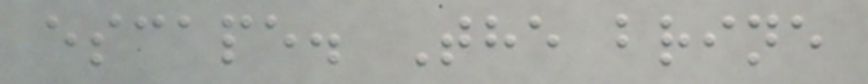escape. The brine
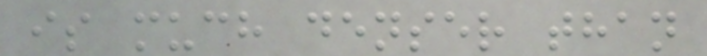is much denser than
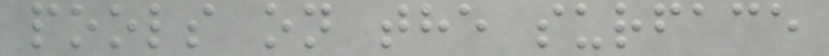pools on the surface
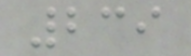239
